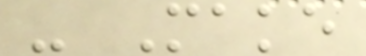- Make
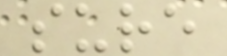sure
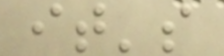it's
